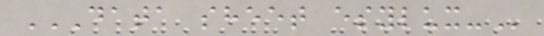DATA SHEET ESYLUX-
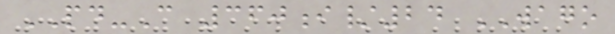PD-C 360i/24 WAGO
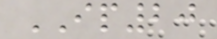IP20
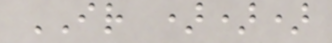IR )))
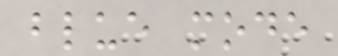blue mode
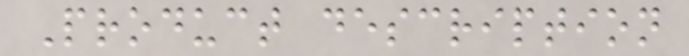Product description
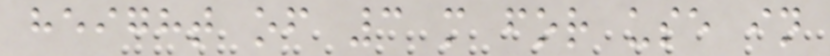height of 3 m for use in
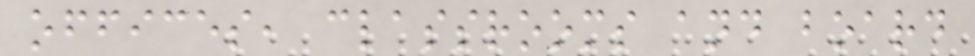offices, classrooms and board
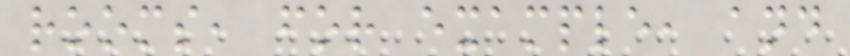rooms, for example, and
